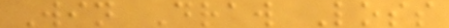Win Draw Loss
